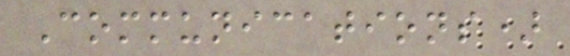Communications)
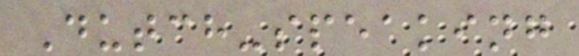Dutch-speaking
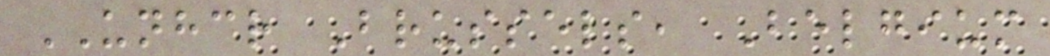UNHCR Brussels, Belgium
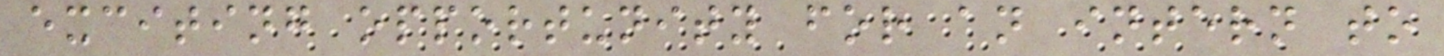exciting opportunity for an intern to
